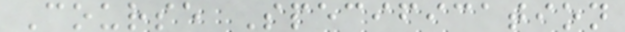Course Specification
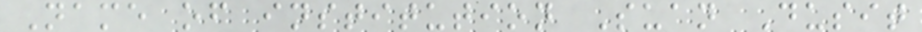Name of institution Suan Dusit
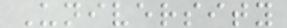University
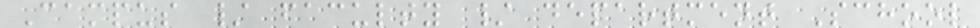Campus / faculty / department School
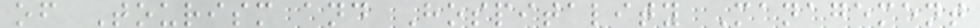of Tourism and Hospitality Management
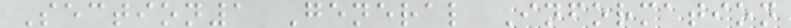Section1 General Information
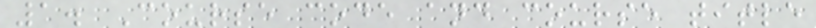1. Course code and course title
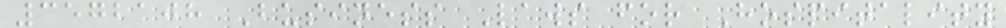3572108 Business Laws for Hospitality
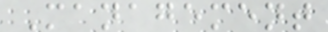Management
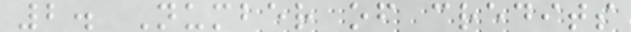2. Number of credits
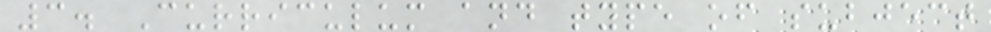3. Curriculum and type of subject
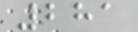281
